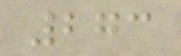273
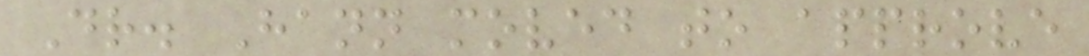Dr. Hann moved to approve
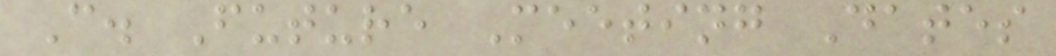C. Future Meeting Dates
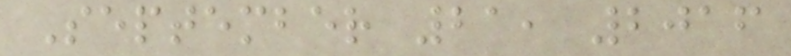September 21, 2016
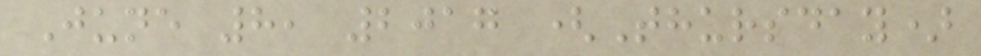June 8, 2017 (Thursday)
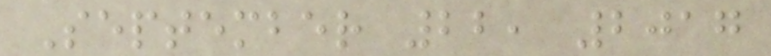September 22, 2017
